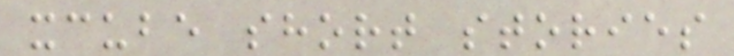xcube short stories
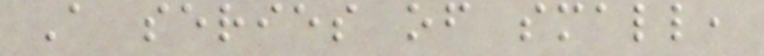A series of small,
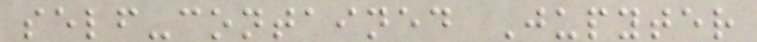self-contained Jupyter
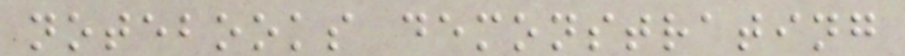notebooks demonstrating
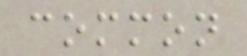common
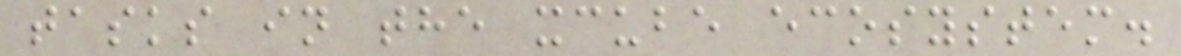tasks in the xcube ecosystem.
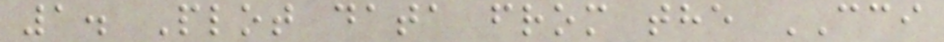1. Plot data from the CCI
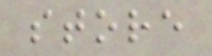store
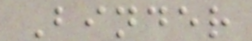Binder
